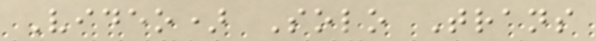Video) Solo Trans
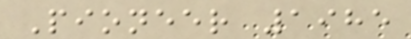Pioneer 1985
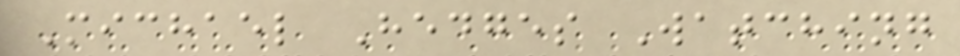Michael Hedges Watching
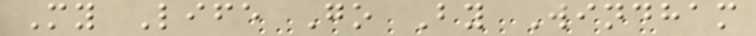My Life Go By Windham
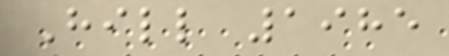Hill 1985
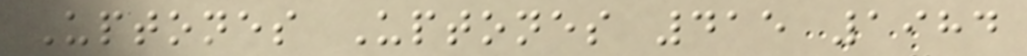Uptones Uptones 415 1984
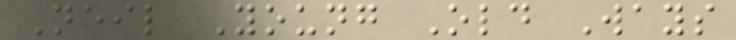Neil Young Old Ways
